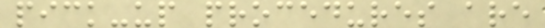pick-up procedures are
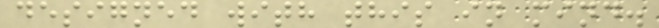designed with this in mind.
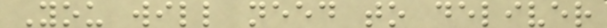You will need to deliver
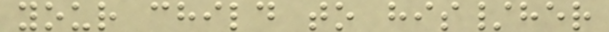your child to his/her
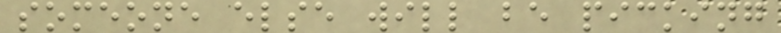someone else will be picking
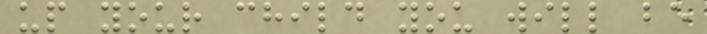up your child you will be
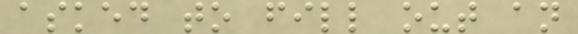asked to fill out an
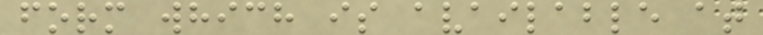form which is available at
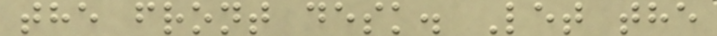the front desk. Let the
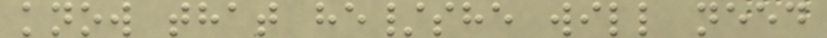know that he/she will need
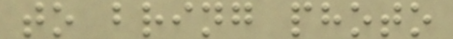to bring photo
